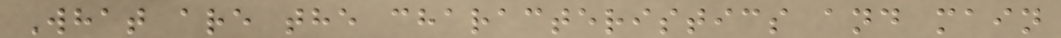What are the characteristics and main
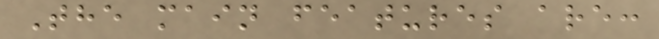The main features are:
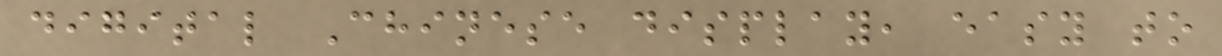digital Chinese display, easy to
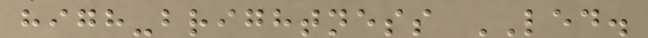high-brightness LED.
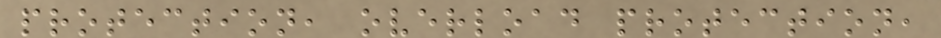protection, overload protection,
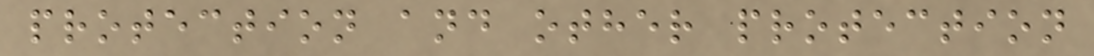protection and other protection
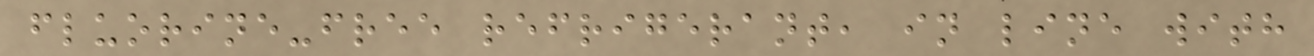fluorine-free refrigerant, in line with
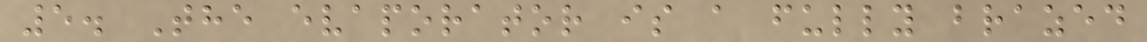5. The evaporator is a fully brazed
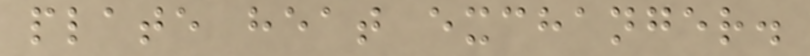plate heat exchanger.
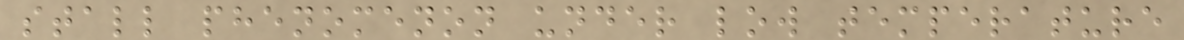stall phenomenon under low temperature
